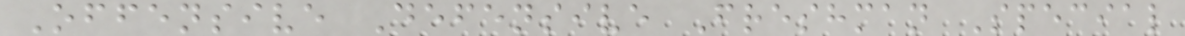Offensive Defensive Freshman Special
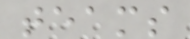teams
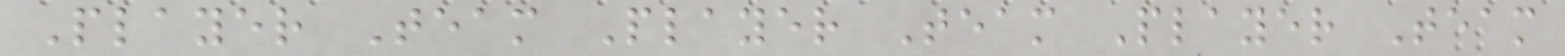Player Team Player Team Player Team
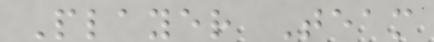Player Team
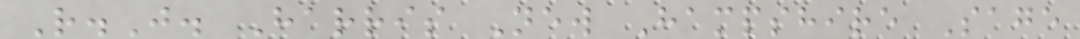R.J. Harris New Hampshire Sage
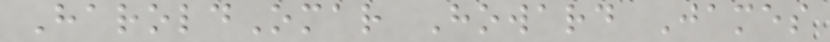HaroldOmar Howard James
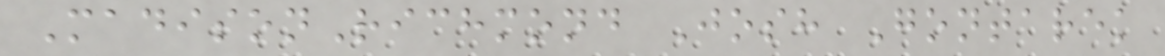MadisonRichmond Josh Gontarek
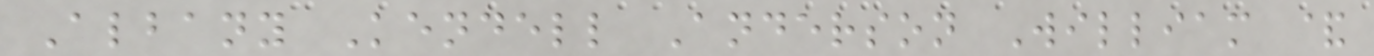Albany Kendell Anderson William &
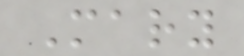Mary
